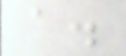a.
